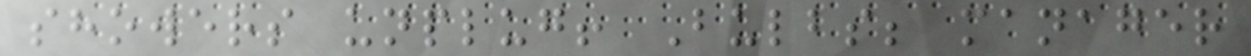showers unplug! Bulbs; manager
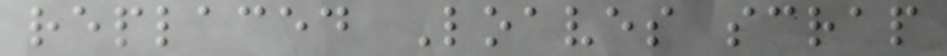replaced Loaves scrap
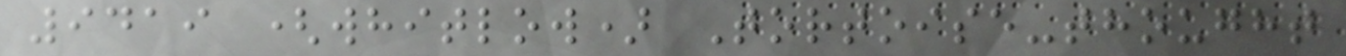9419 (whitlow) Tortoise-thought
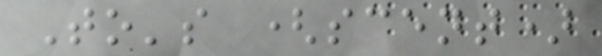To's (scent)
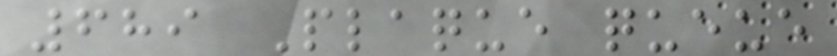689 Plaque queue
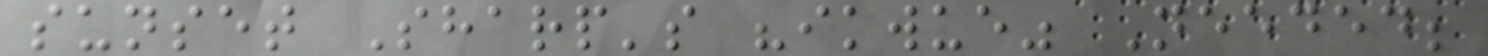sunset Sharp's "ikwue" Needed;
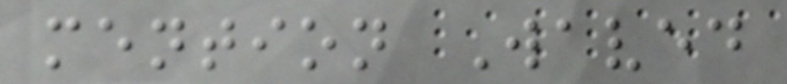mention Waved
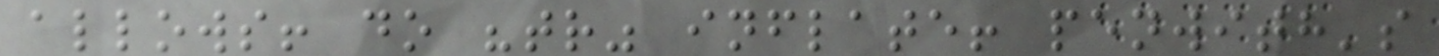allows! do "tr" inflate! penwith's
